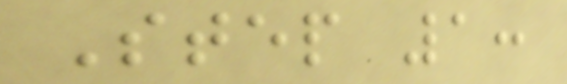Step 1:
